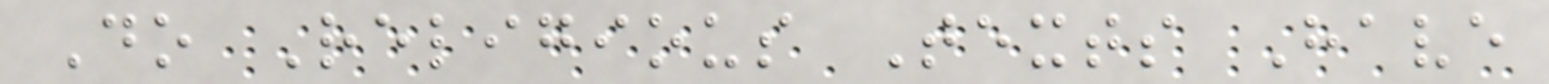Do Religious Texts Have
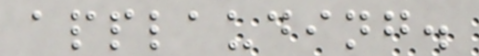applauding.
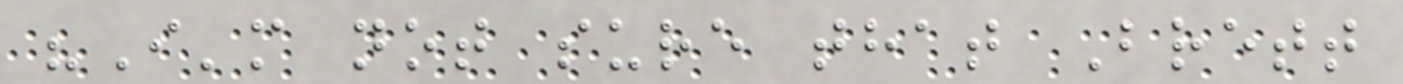"I'm not sure that Brett
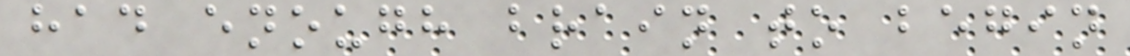had enough brain to begin
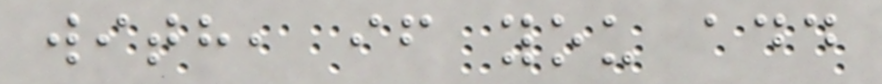with, if you add
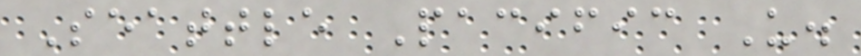Seattle Pacific U.
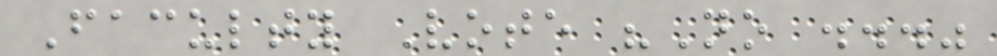Faculty Vote "No ..."
